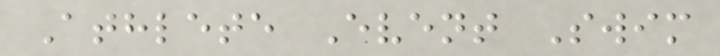Athlete Event Swim
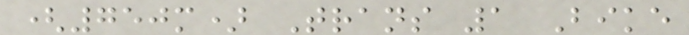(750m) Trans 1 Bike
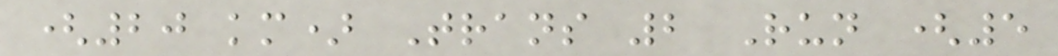(20 km) Trans 2 Run (5
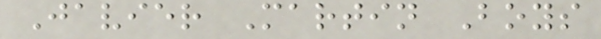Javier Martin Boys
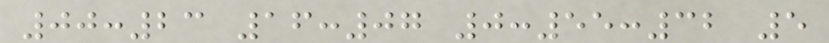00:23 16:07 0:55:32 5
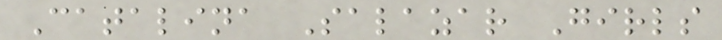Catalina Salazar Girls
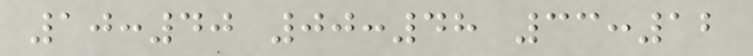10:40 00:48 33:12
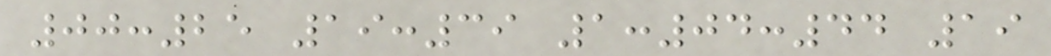00:25 19:39 1:04:44 19
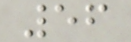56
